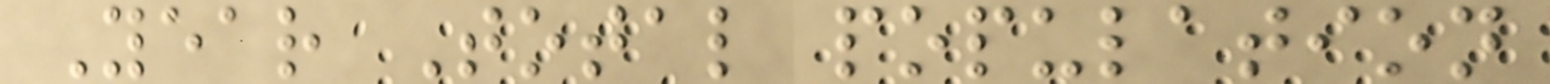Year Total population
